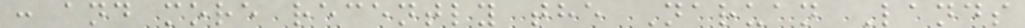: and more recently the Naruan Lands
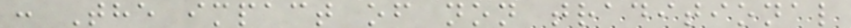: The impact of non traditional
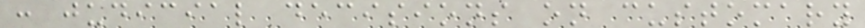: judicial decisions on customary
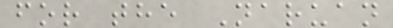for the Naruan
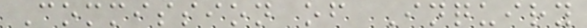Commission of Inquiry
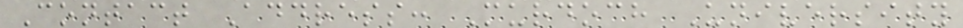Contact Address: Murdoch University
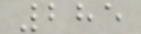285
